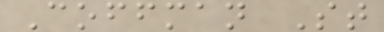Coffman St
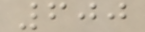600
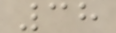38
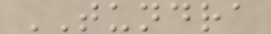TUNDRA
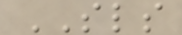SLS
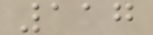117
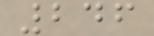246
